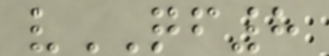vQF8
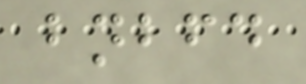bnbfd
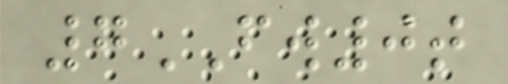7FW0t
